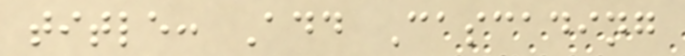title: Add Cascading
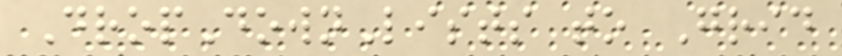DropDownLists to Grid
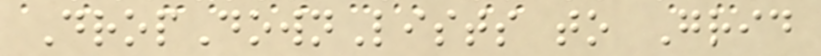DropDownLists to Grid
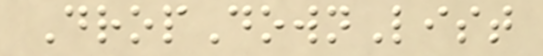DropDownList
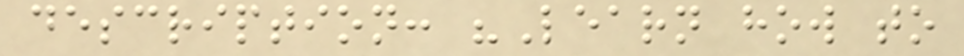description: "Learn how to
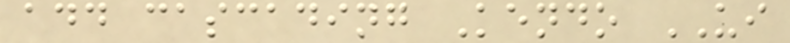add cascading Kendo UI
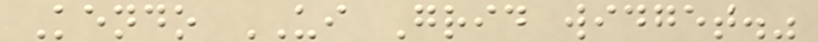Kendo UI Grid widget."
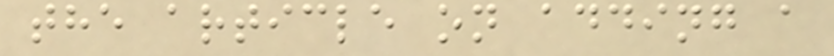the article on adding a
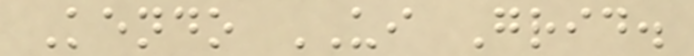Kendo UI Grid.
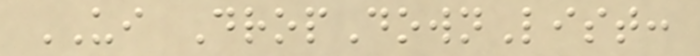UI DropDownList:
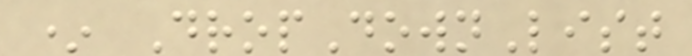* DropDownList
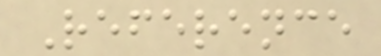Reference
